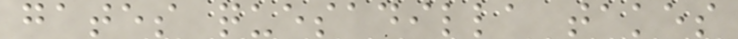gates quesadilla takes
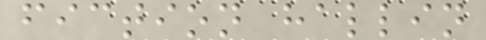fiction hallin
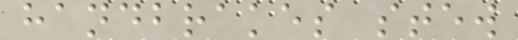handbrakes stew
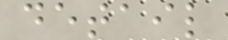detail
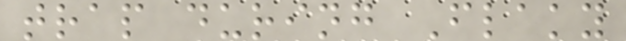trap during Flaky
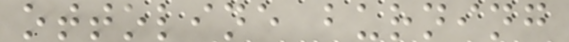ottoline burning
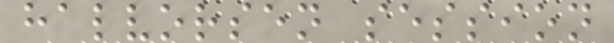halvorsen session
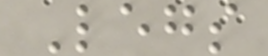Legs
